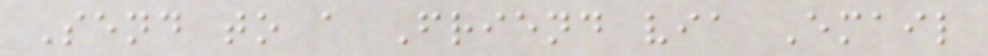Send to a Friend via Email
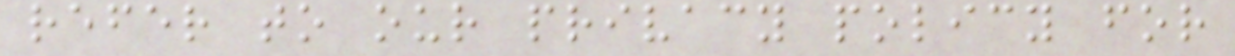refer to our privacy policy for
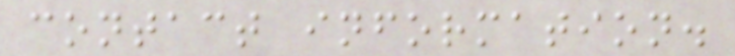contact information.
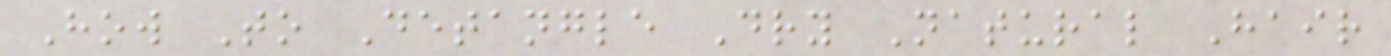How To Detangle Dry Natural Hair
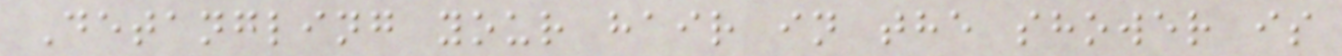Detangling your hair in the shower is
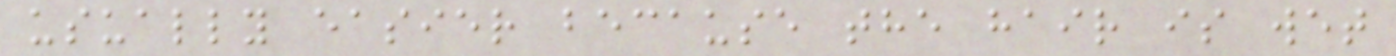usually easier because the hair is wet
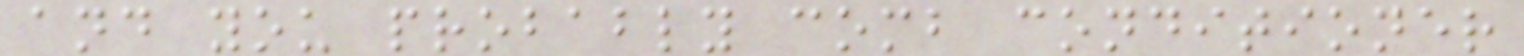and you probably comb conditioner
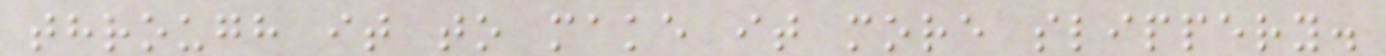through it to make it more slippery.
